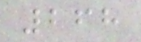268
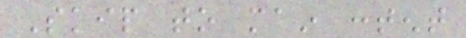Skip to main content
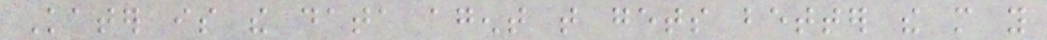Kater is the data agent that gets better the more you
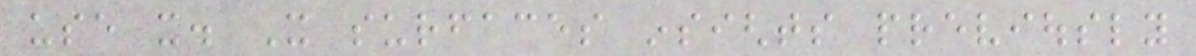use it. It surfaces insights previously
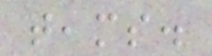teams.
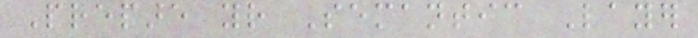Prepare your Semantic Layer
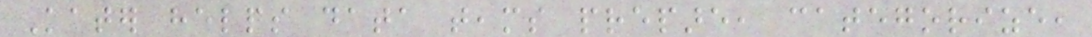Kater helps data teams prepare, categorize,
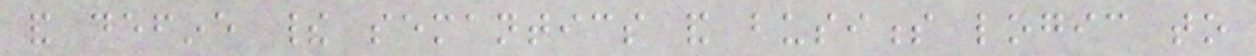and define their semantics and business logic to
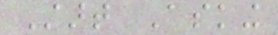Start Asking
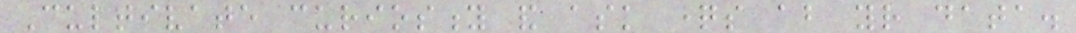Cultivate curiosity and ask questions about your data.
